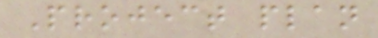Project plan
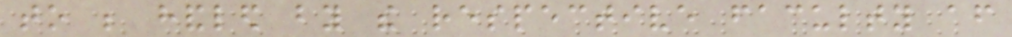to be handled by the respective faculty after
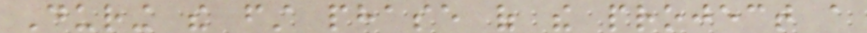During the first phase of the project a
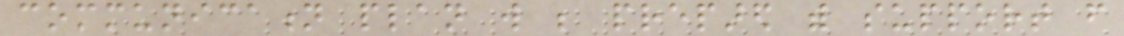communication plan will be prepared with support from
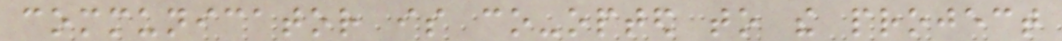communicator is co-opted to the project
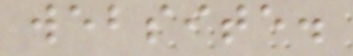website.
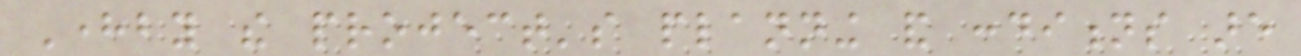Hereby the project's planning and conditions are
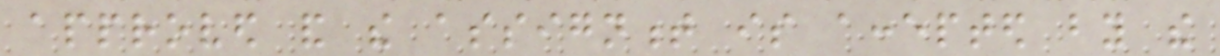approved and the assignment is accepted by the
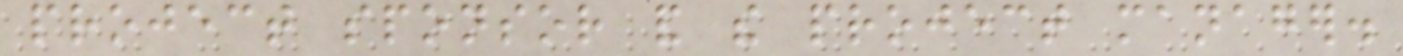project sponsor and the project manager.
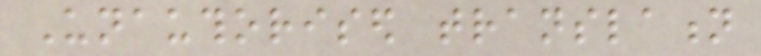Unauthorised translation
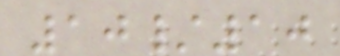10/10
